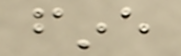fine
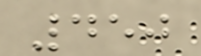450
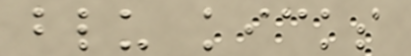blu kicks
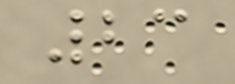23
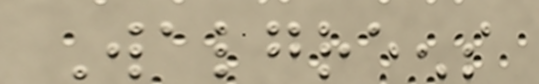Walgreens
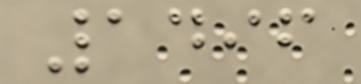1496
